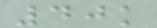40k
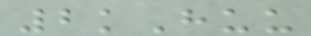2kHuu
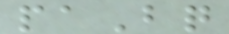paBq
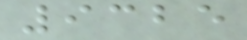9325
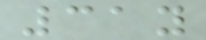31y
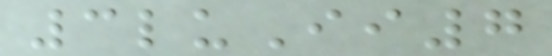3luIi7
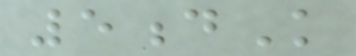5dK
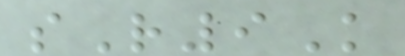sR9K
